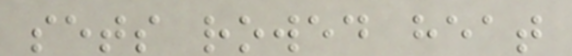sets rowed heat
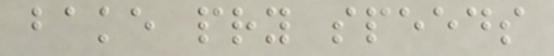bake pry speeds
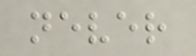never
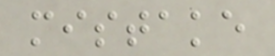mistake
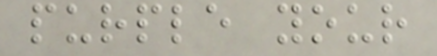purple your
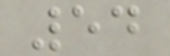54
